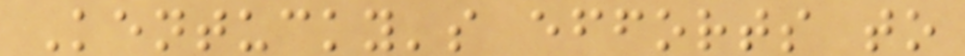Kentucky's efforts to
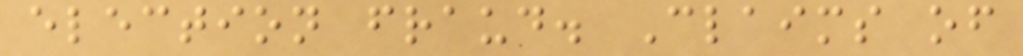election fraud. Claims of
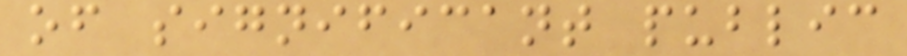of significant public
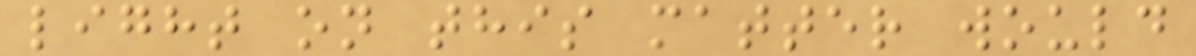light on this matter would
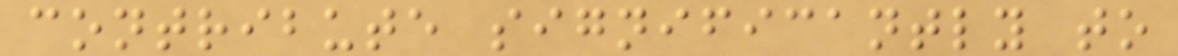contribute significantly to
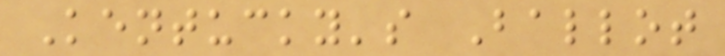Kentucky's Ballot
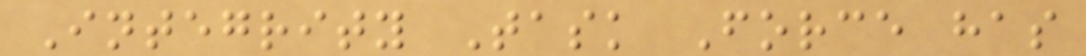Integrity Task Force has
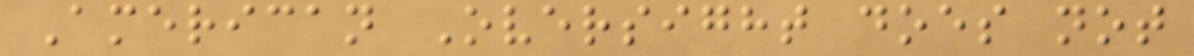American Oversight does not
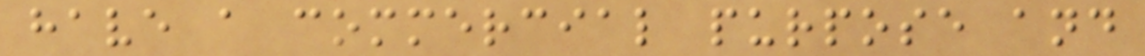have a commercial purpose and
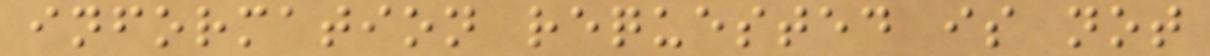information requested is not
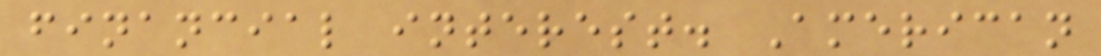financial interest. American
